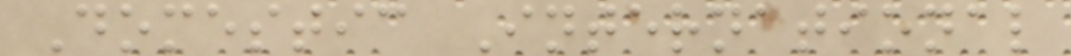Domestic International
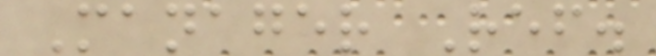Manager Ref.
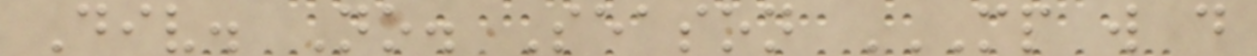Div. No. Season MP W D
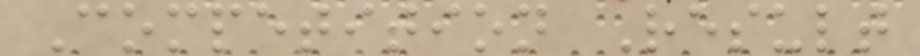Competition Result
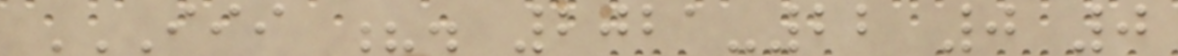III ?. 2021-22 0 0
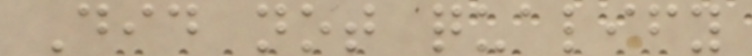Did not qualify
